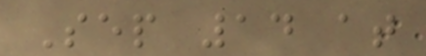Sep 14 at
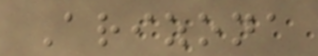Arizona
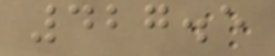427.5
